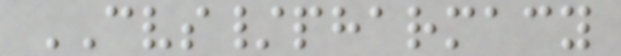CVS/pharmacy
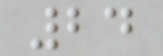24
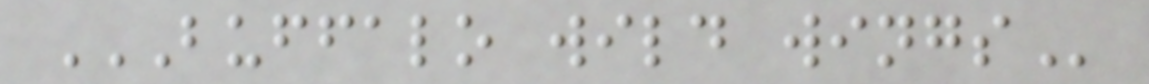BUFFALO WILD WINGS
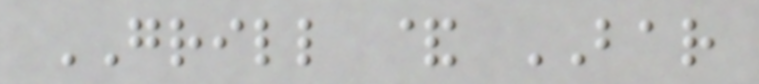GRILL & BAR
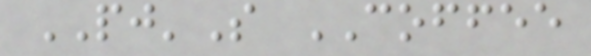PJ'S COFFEE
